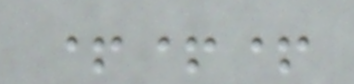+++
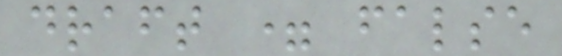draft = false
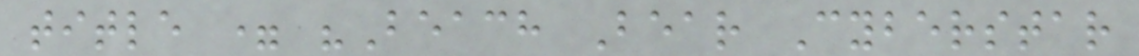title = "Beach Bear Cyberstar
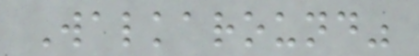Walkaround"
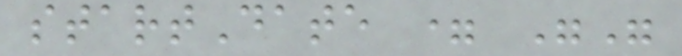startDate = ""
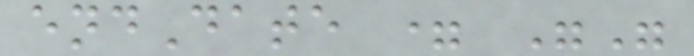endDate = ""
